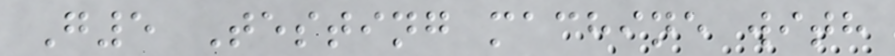G5 Testing machine with
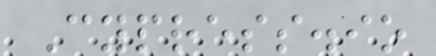Cypress.io
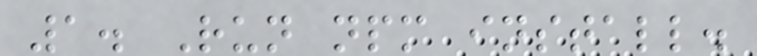1. Run npm install.
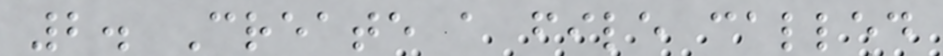2. Create a file called
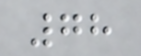78
